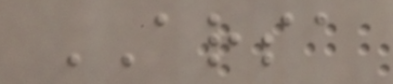ARSA
